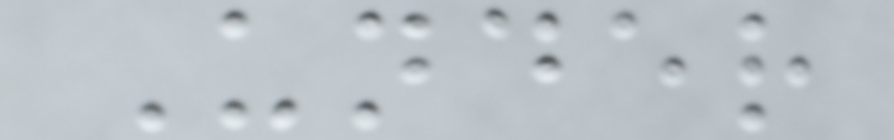Under
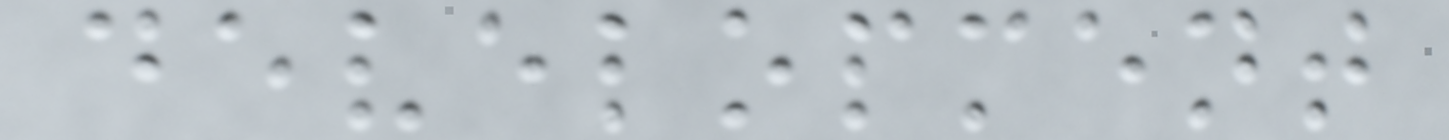development
